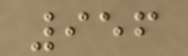956
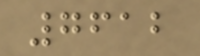7612
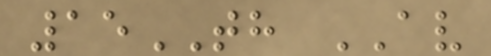15TH AV
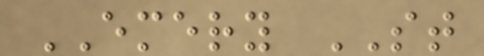EMERY ST
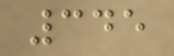345
